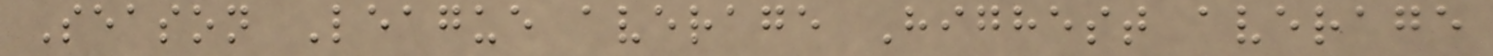Season League average Highest average
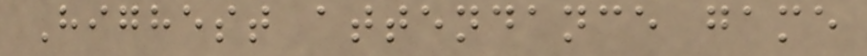Highest attendance game
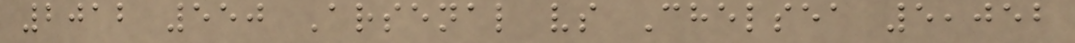2012 550 Arsenal vs Chelsea 5,052
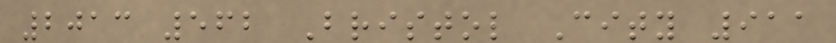2013 562 Bristol City 911
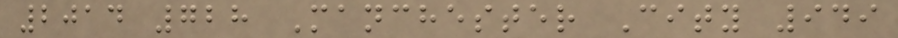2014 728 Manchester City 949
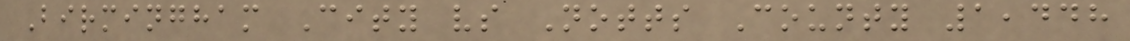Birmingham City vs Notts County 1,448
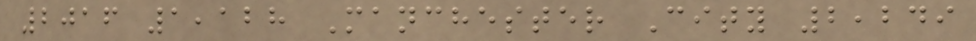2016 1,128 Manchester City 2,249
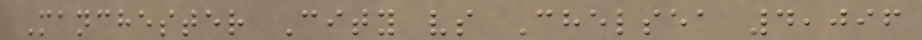Manchester City vs Chelsea 4,096
